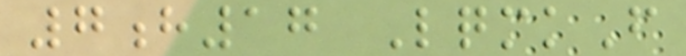7h17 LqmkF
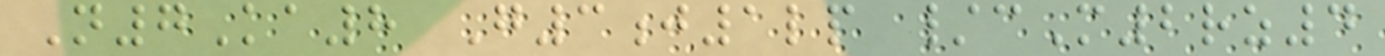N7Ka8 G3j1lp /cM2rz4
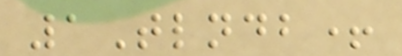1Tlndb+
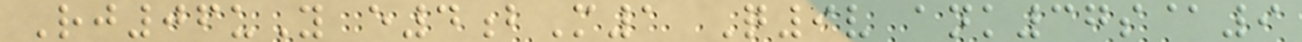Rj06uY e4bM1 Q9v ank37s@9
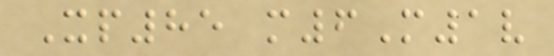Xp85 m6M1v
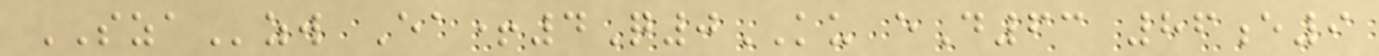SZAzw Ea+4Q0KU eD63 86e9
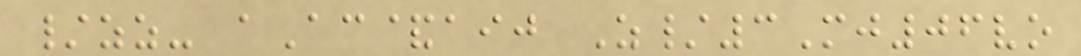/zz- aAc&aij Z/3Mj06vo
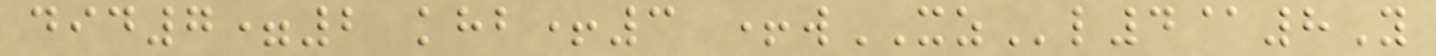did7=2 khb+3 +wXZl4@8Y
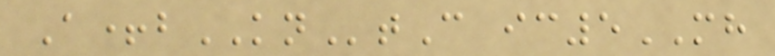A+bKNtC ic5MH
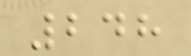248
